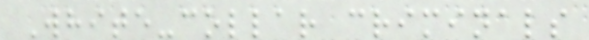White-collar criminals
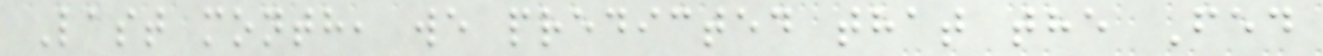Last month, we predicted that the Fed
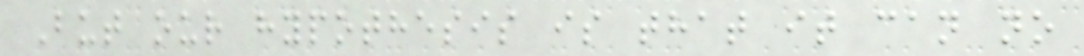But our hypothesis is that it can no
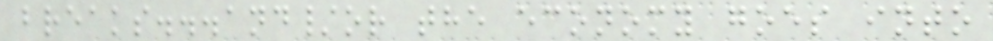breaks...and/or the economy goes into
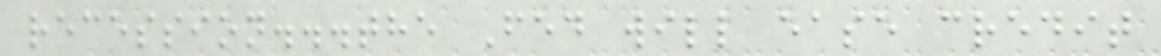recession...the Fed will ease credit
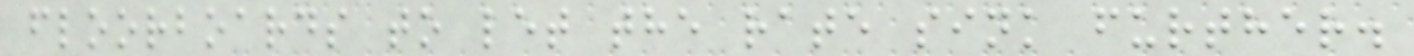floorboards to let the rate sink further.
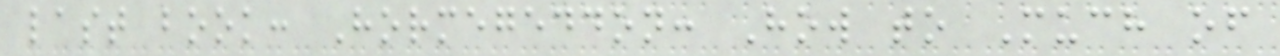last book: Hormegeddon: How to Much of
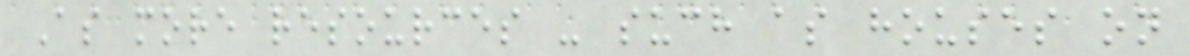As more resources - such as houses on
